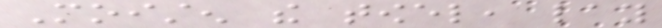Moisten the towel, lay
